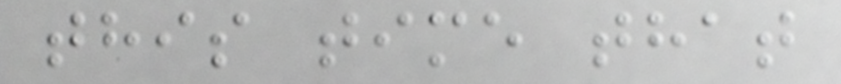this time that
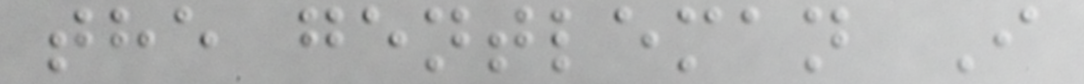the gentleman I
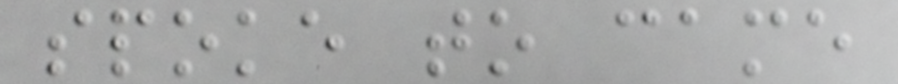spoke to came
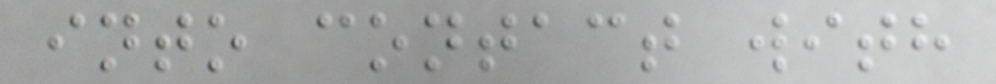into contact with
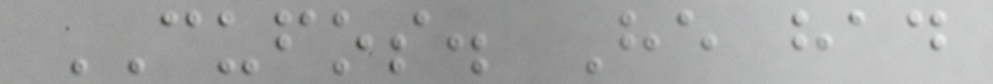CUFOS. He had
